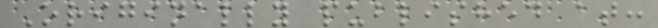Originally published at:
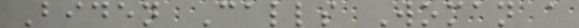Biden Calls Woman a
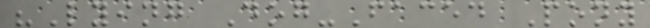"Lying Dog-Faced Pony
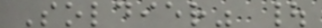Soldier" |
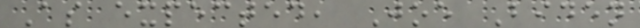As expected, Joe Biden
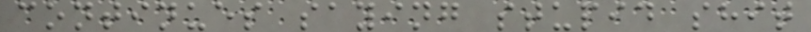continues saying stupid shit
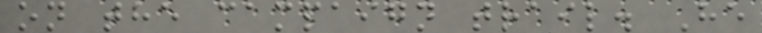on the campaign trail. He
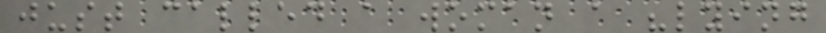just called a woman a "lying
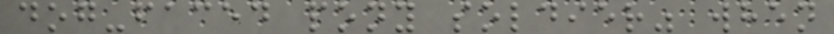dog-faced pony soldier" when
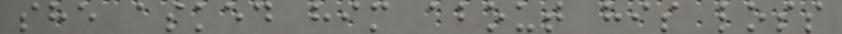she asked him about his loss
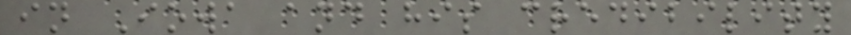in Iowa and his credibility
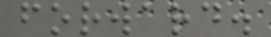forward.
